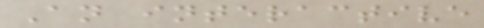An interactive
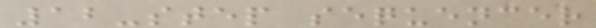12-step sequencer
